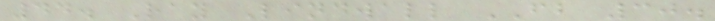44. Ray Lindwall FB 30.
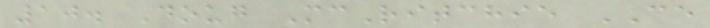10. Doug McRitchie CE
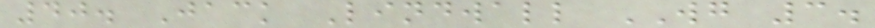40. Jack Lindwall WG 3.
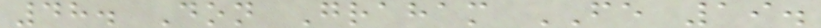48. Don Graham FE 19.
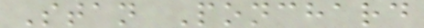Stan Ponchard
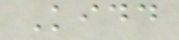Kidd
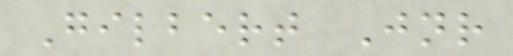Gilbert Jnr
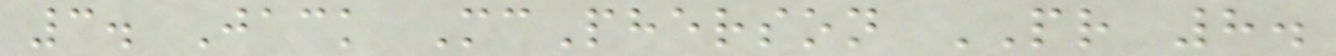3. Jack McPherson PR 8.
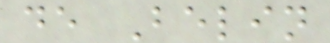de Belin
